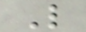L
